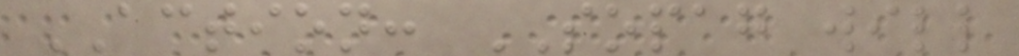ACTION: SOPAG will
